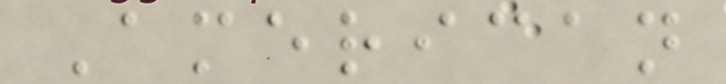American
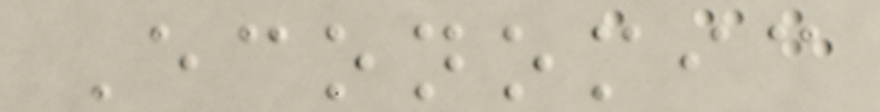Economic
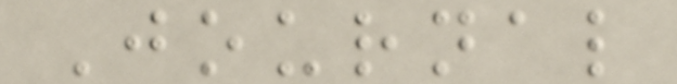Journal
